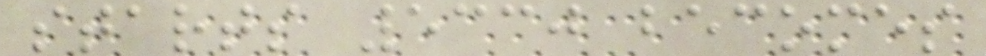starts 5330 becomes
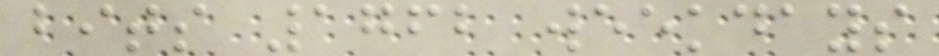bits 1762 weekdays
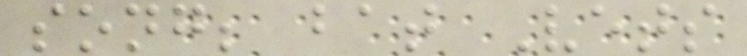song; bat Vets
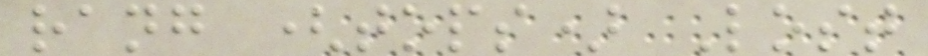rang (tops) Lost
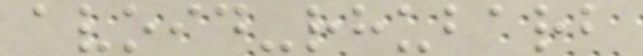avoid-rhubarb
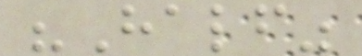"Half"
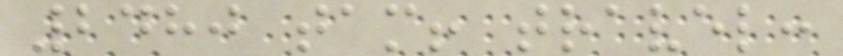2480 tam! travel:
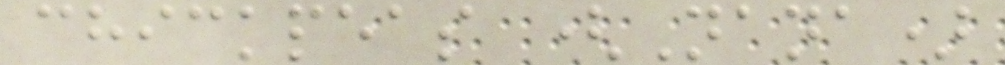chickpeas (Nana)
